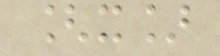[x]
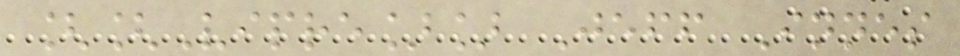[[Vipre]] Jeff Innes
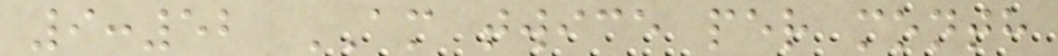9:52 AM twice per month
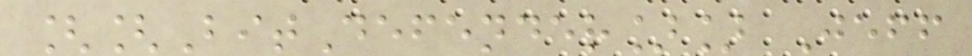[[BitDefender]] Jeff
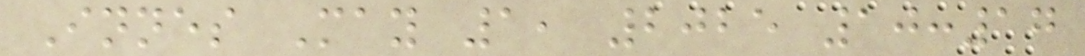Innes May 1, 2025 10:17
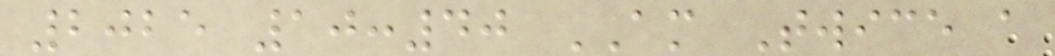2025 10:40 AM Twice a
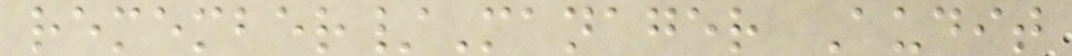remember/Manager Audit
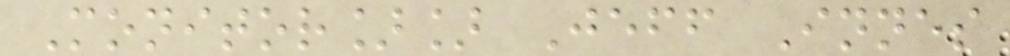Monitor]] Jeff Innes
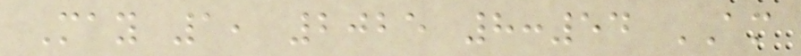May 1, 2025 8:54 AM
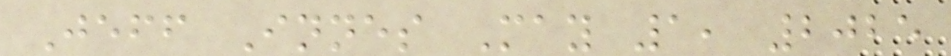Jeff Innes May 1, 2025
